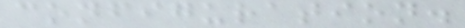configuration.
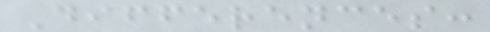Differences:
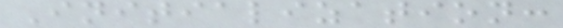Initialization:
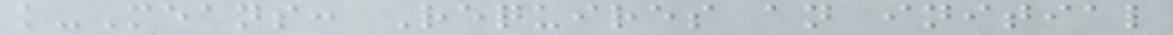k-Means: Requires an initial
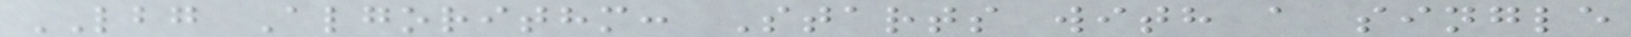LBG Algorithm: Starts with a single
